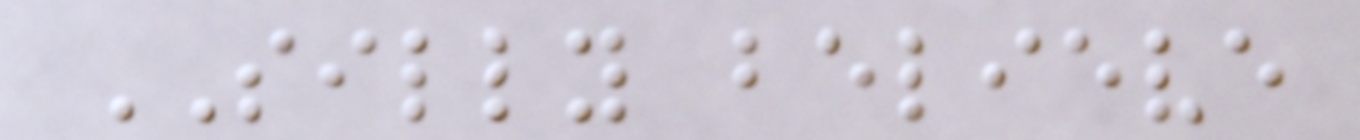SILLY believe
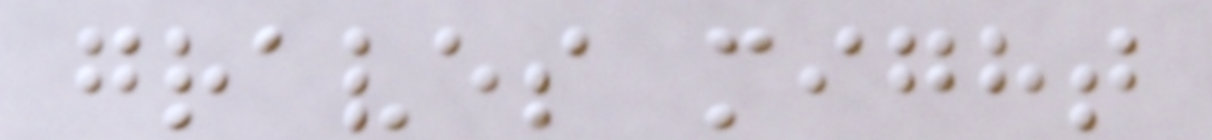graves might
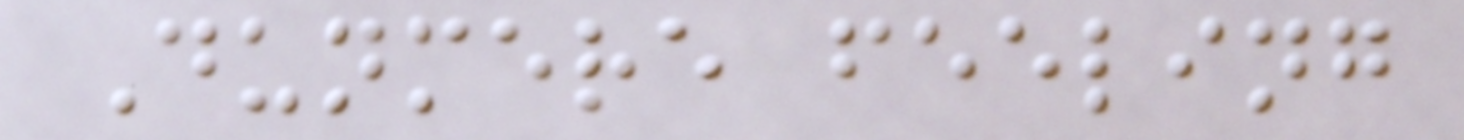Dunmere feeling
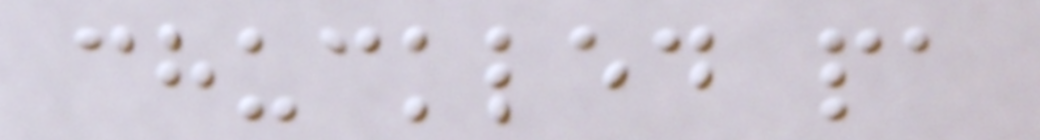chuckled pa
